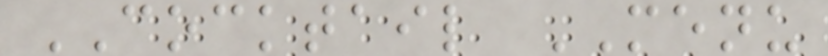COCKTAIL MENU
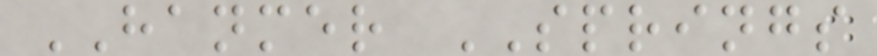HANMER SPRINGS
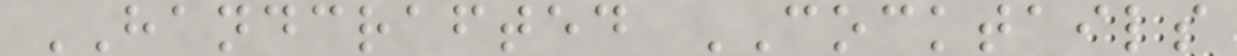HANDCRAFTED COCKTAILS
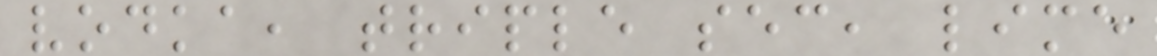vodka, triple sec, lime
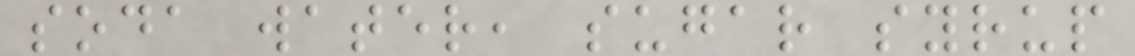soda water, sugar syrup
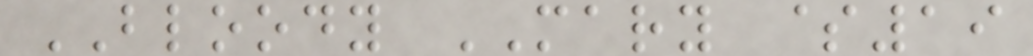BLOODY MARY $19
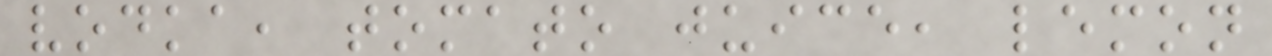vodka, tomato juice, lemon
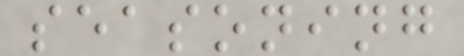seasoning
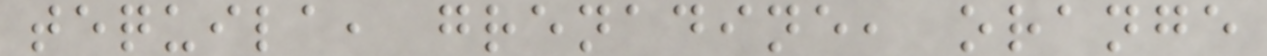tequila, grenadine, orange
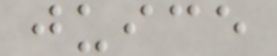juice
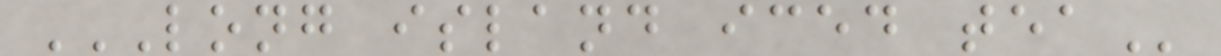LONG ISLAND ICED TEA
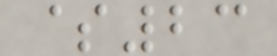$23
